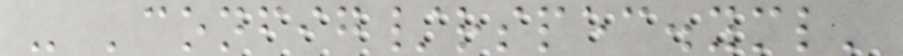- 'config/rspec.yml'
